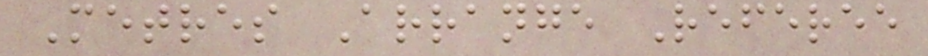Metres Arrange Referee
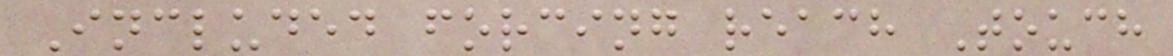Included forcing reach Touch
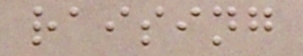raising
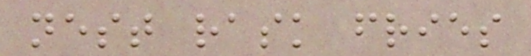nest rask fries
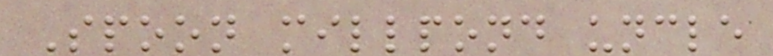Spoon millpond uncle
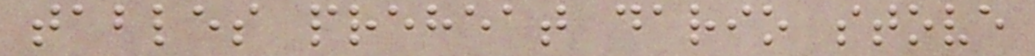tables preheat dario stove
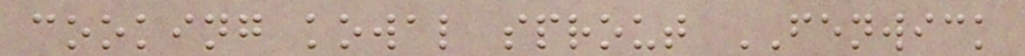cooking kowal sprout FENWICK
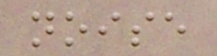noise
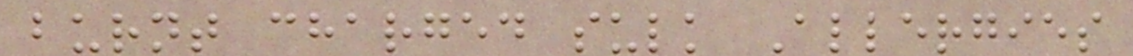burnt charged sulk Allergies
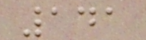141
